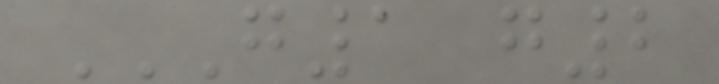G1 G2
